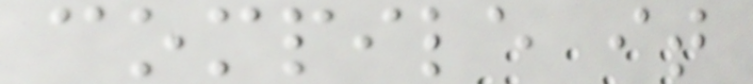compile it
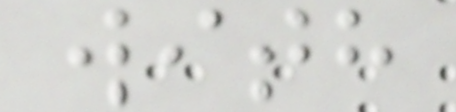with
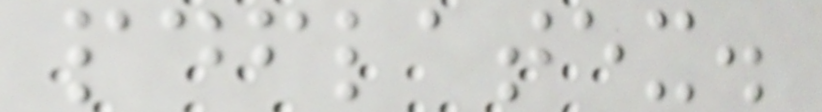pdflatex.
